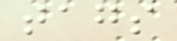tags
